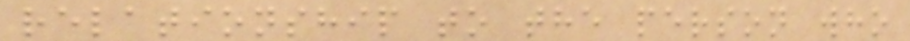relationship to the person who
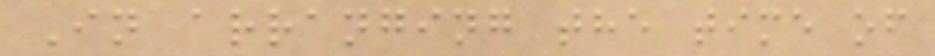In arranging the time of
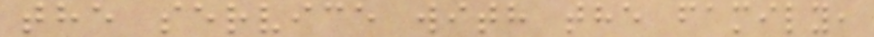the service with the family,
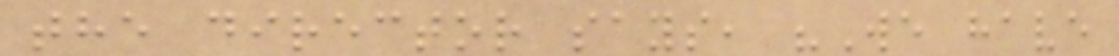the director says, "We have
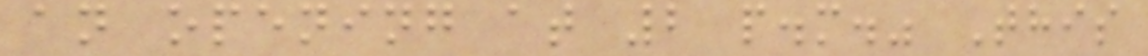an opening at 2 p.m." This
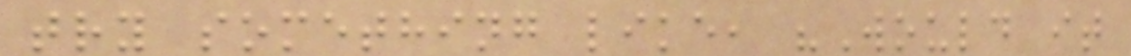try something like, "Would it
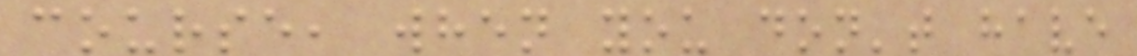course, when you don't have
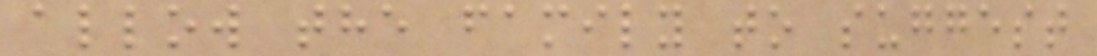allow the family to suggest
